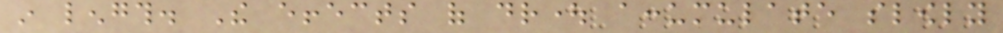in length. The effects of drought accumulate slowly
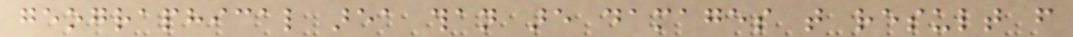geographical area than are damages that result from
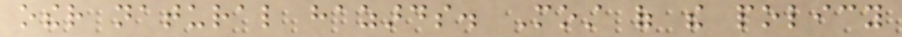other natural hazards. Most of the policy
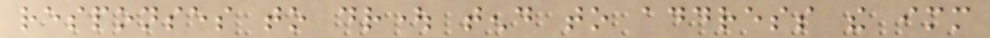responses to drought tend to address the immediate
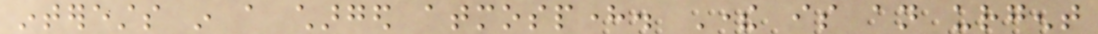interests in a charged atmosphere. There is an urgent
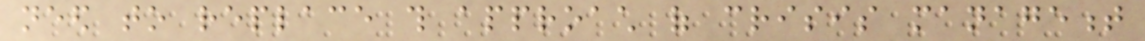need to replace this approach of crisis management
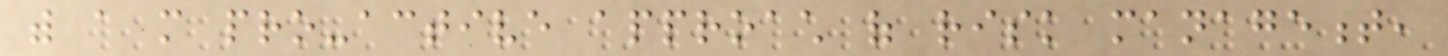with a more pro-active approach of risk management,
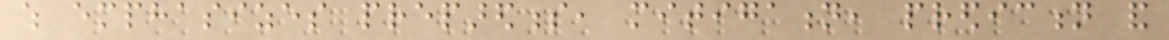which emphasizes preparedness, mitigation, prediction and
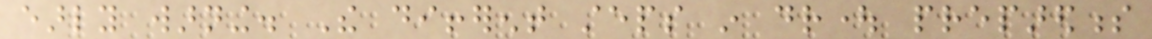early warning. The different steps in drought preparedness
